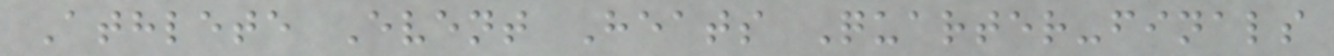Athlete Event Heats Quarter-finals
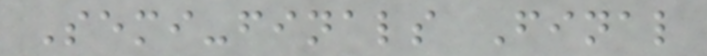Semi-finals Final
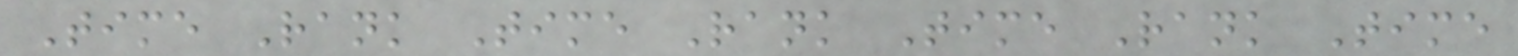Time Rank Time Rank Time Rank Time
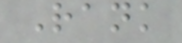Rank
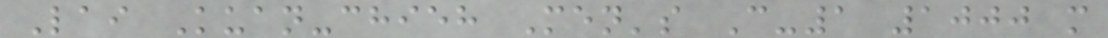Lai Kuan-chieh Men's C-1 1000 m
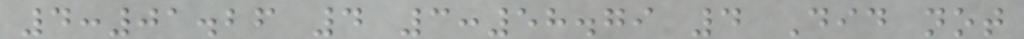4:01.26 4 3:58.79 4 Did not
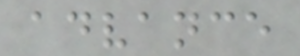advance
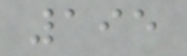195
